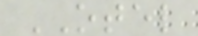OTEL
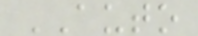AUTO
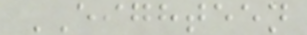EIGHTEEN
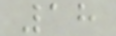18
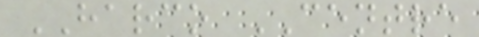HARCO CENTRE
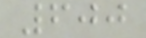600
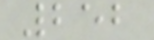252
